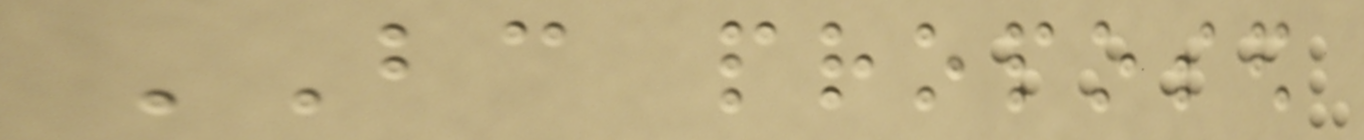BC proposed
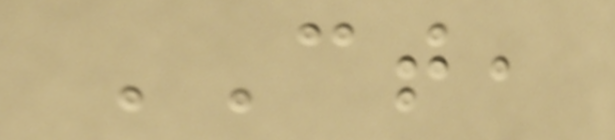CT,
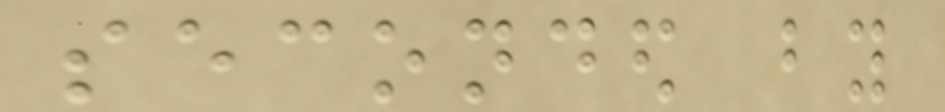seconded by
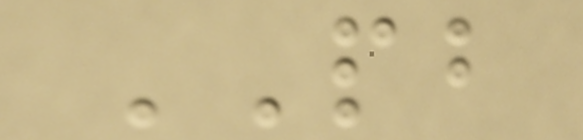PB
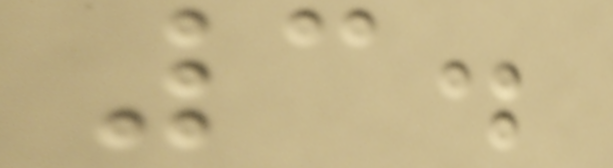3.
